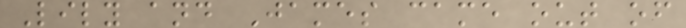Lily and James came out of
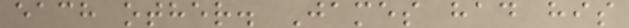each other. James had his
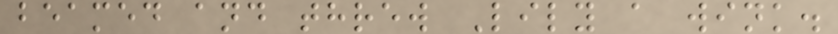beamed and threw Lily a wink.
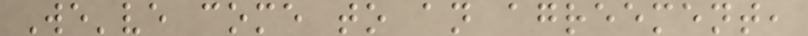We've come to an agreement,
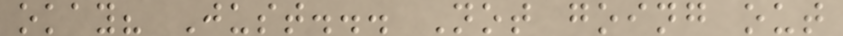okay? Just... Not going out
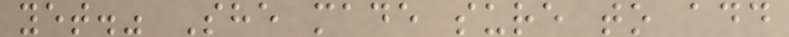yet." She made sure to add
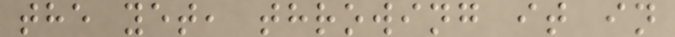the yet, throwing it in
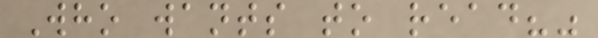Who wants to read?"
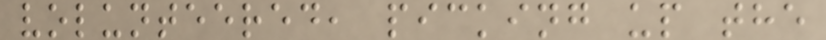volunteered, picking up the
